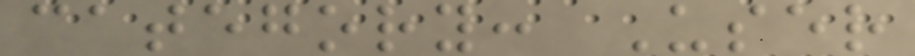category: User
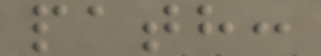path:
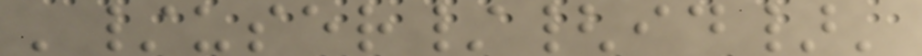'/user/{id}'
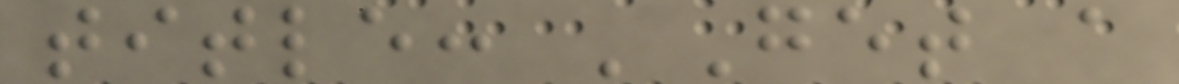title: 'Get a
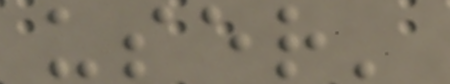user'
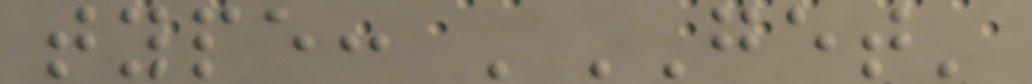type: 'GET'
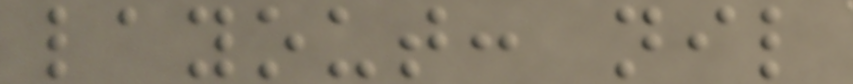layout: nil
